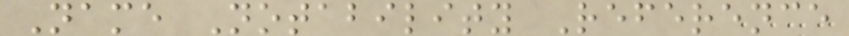Name Notability Reference
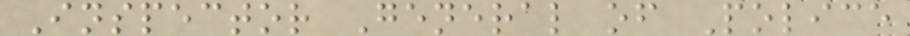Inspector General of Police
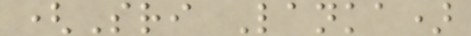(Sri Lanka)
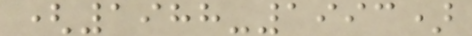(1988-1993)
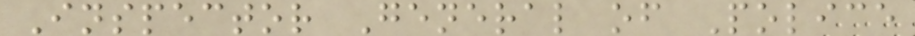Inspector General of Police
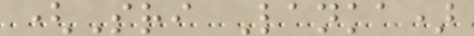(Sri Lanka)
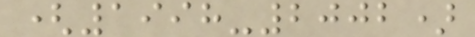(1998-2002)
